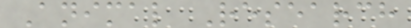Animal Research
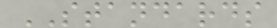STANDARDS
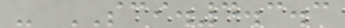- SCI.4.3.3
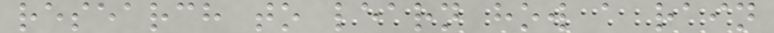research to learn how a rain
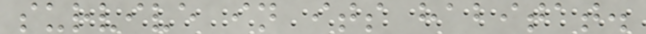survive in its habitat.
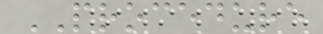PROCEDURE
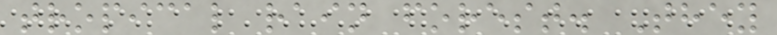tropical rain forest. They
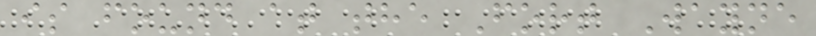is found at the Fort Wayne
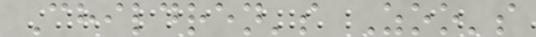Children's Zoo's
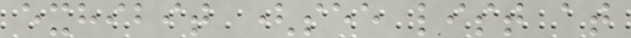exhibit (see list at
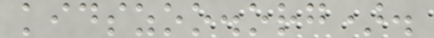kidszoo.org).
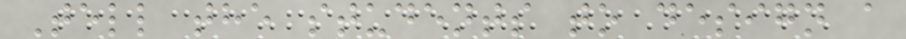Tell the students to design a
